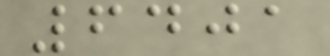6401
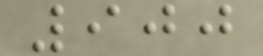900
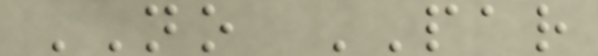NO PAR
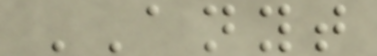ANYT
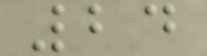24
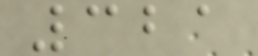321
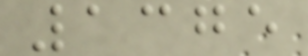1375
